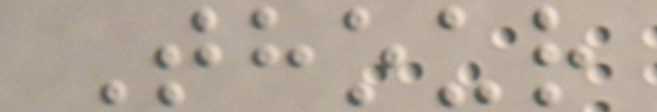Thour
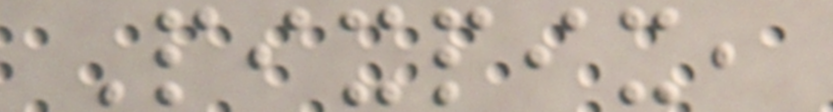Pixpix,
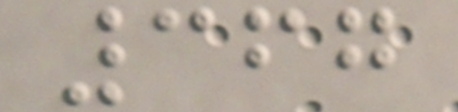367
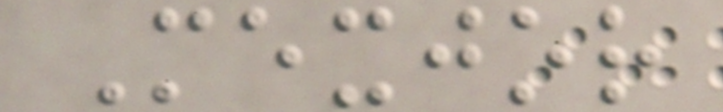Mexjor
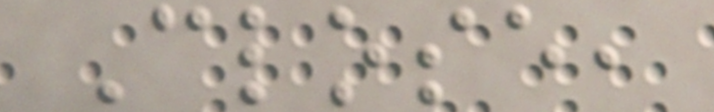Close,
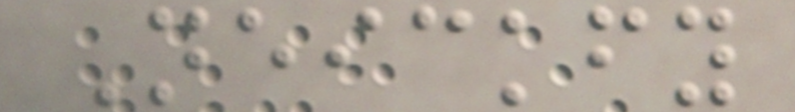Neickfy
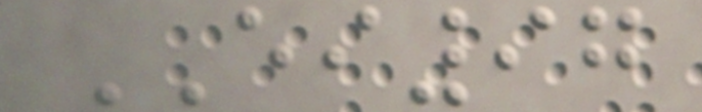EI97
